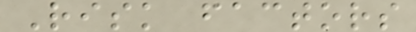Risk factors
